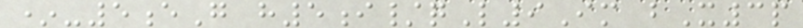*-5eG h5i/qL9Im bX3p
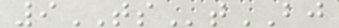9TStBJ
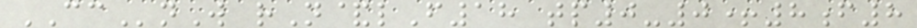CCnW rN&lF18 tp0-0+8f8
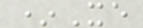*Xe
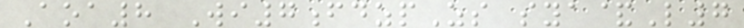Aoa8 Wi7fdzpZs sya&L7
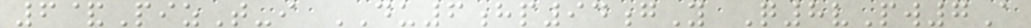6&PizT-i DU6hp94gY Q8vPw7A
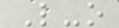L-o
